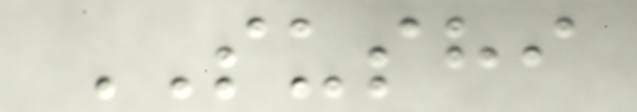SUSHI
